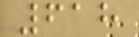618
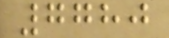7780
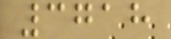3718
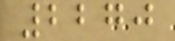2270
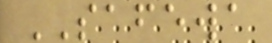SAFEWA
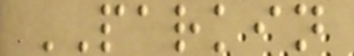PARKIN
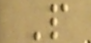P
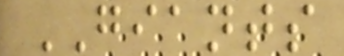GIANTS
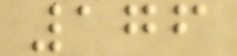176
